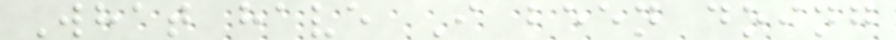What have I been doing
